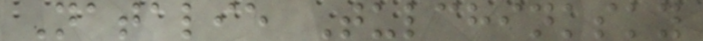Natalie Tulchinksky
